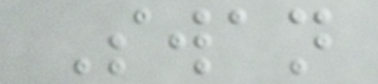Swan
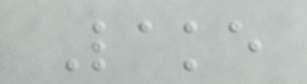Lake
